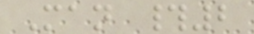Man #2
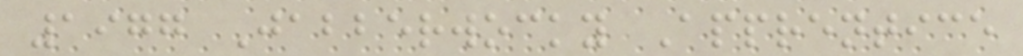1977 Jabberwocky Apprentice
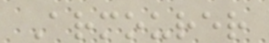Armourer
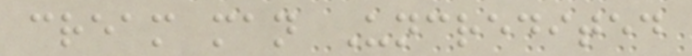cream man Uncredited
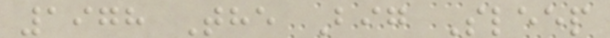1978 The Big Sleep
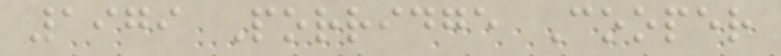1979 Porridge Cooper
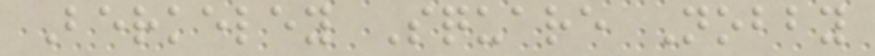Berkeley Square Nobby
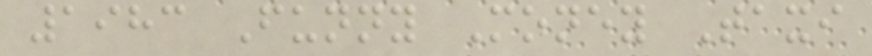1983 Funny Money Taxi
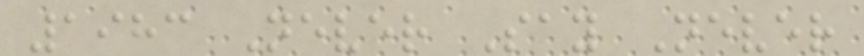1983 Never Say Never
